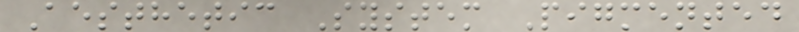Aesthetic System Pigmented
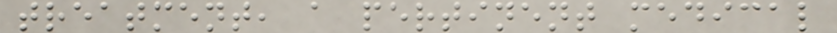treatment, a pertinent medical
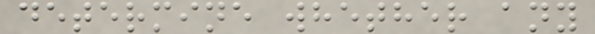determine whether any
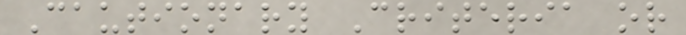Cautionary Criteria or
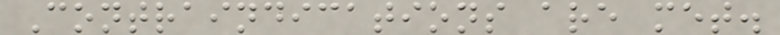Contraindications are met.
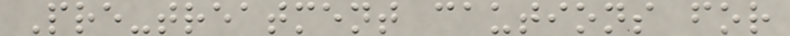Pre-treatment cautions for
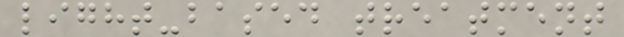light-based treatment
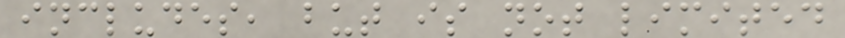includes, but is not limited
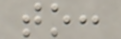to:
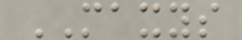MAXYS
